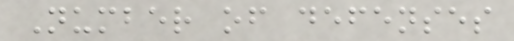Number of defenses
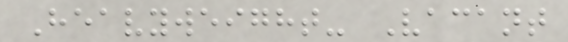Heavyweight- Vacant
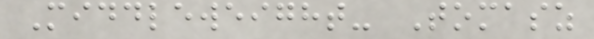Middleweight- Tomasz
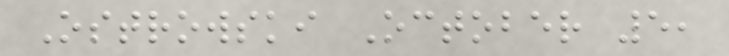Ostrowski October 5,
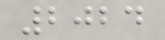2024
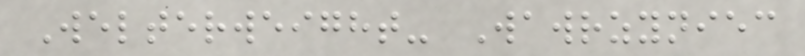Welterweight- Wawrzyniec
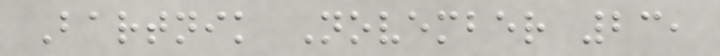Bartnik November 23,
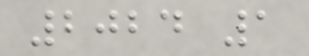2024 1
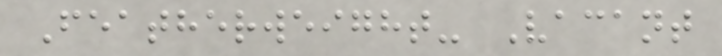Featherweight- Vacant
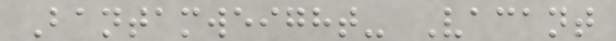Bantamweight- Vacant
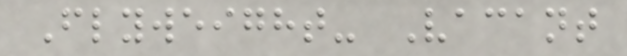Flyweight- Vacant
